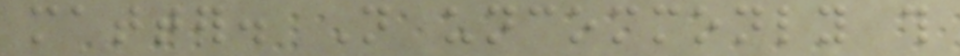matter. Not uncommonly this
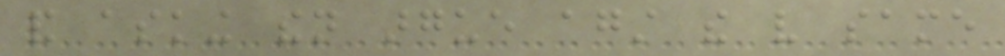and asking then argue against the very same
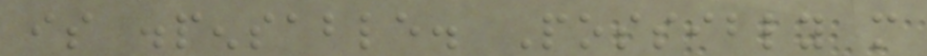is dispensable. Possibly more
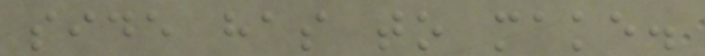side has to make.
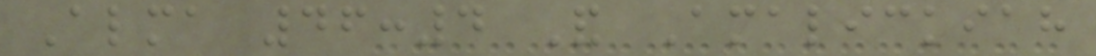Alma 46:4 And Amalickiah
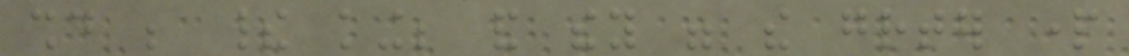should be their king; and they were the greater part
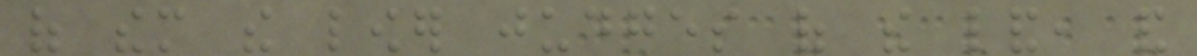of them the lower judges of the land, and
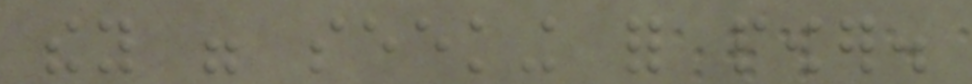they were seeking for power.
